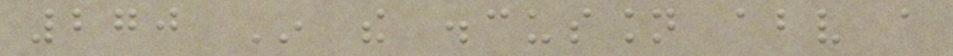270 In the discussion above a
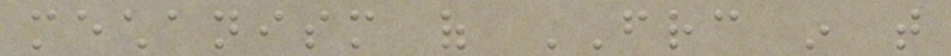mechanism of FRC in that
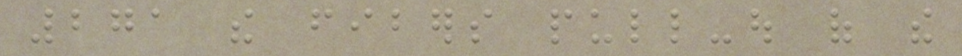271 the fibers pull-out of the
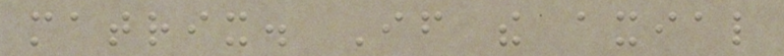matrix. If the axial
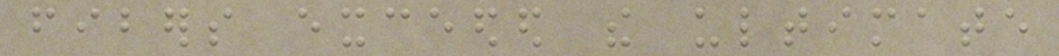fibers exceeded the ultimate
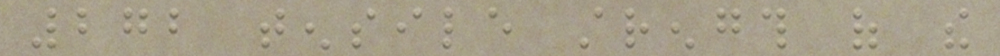272 tensile strength of the
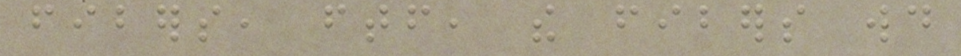fibers, ftf, the fibers would
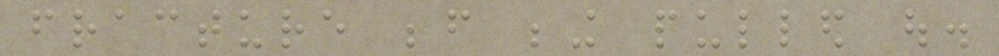fracture before being pulled out.
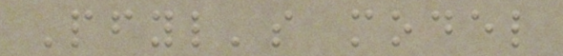Pfyl's model
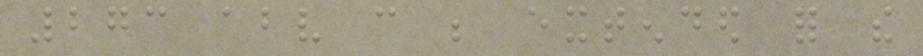273 above can be extended for the
